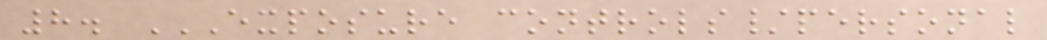8. EXPOSURE CONTROLS/PERSONAL
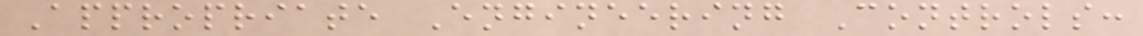Appropriate Engineering Controls:
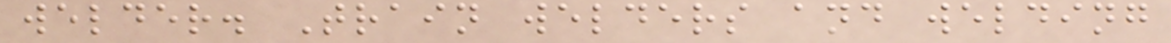welder. Train welders and welding
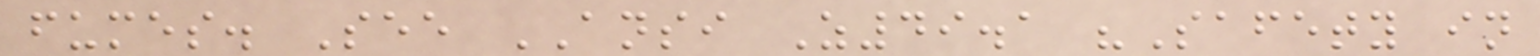fumes. See ANSI Z49.1 "Safety in
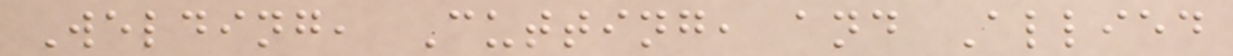Welding, Cutting, and Allied
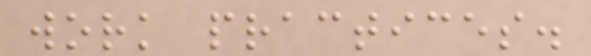work practices.
